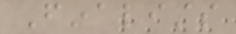Finalists
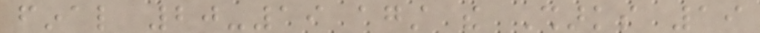final 20-19 against the Sharks 19
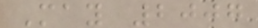May 2007
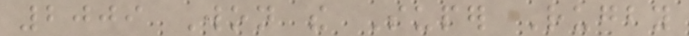2009 Won the Super Rugby
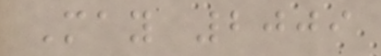May 2009
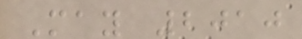May 2010
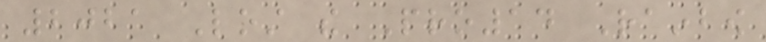2021 Lost the Pro14 Rainbow
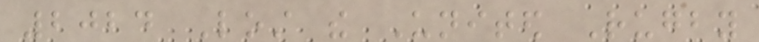2024 Lost the United Rugby
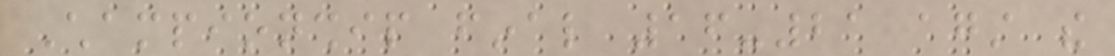Championship final 16-21 against the
